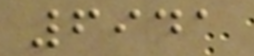6941
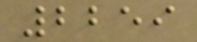2259
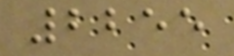2255
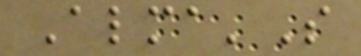Alma'S
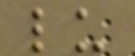lu
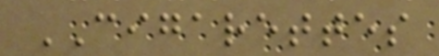CIGARETTES
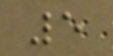5
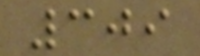309
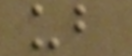ub
